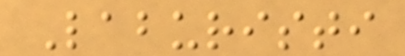Laburisti
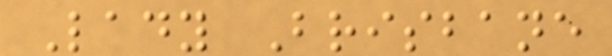Lady Brisbane
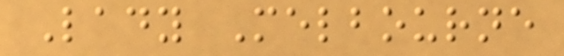Lady Melbourne
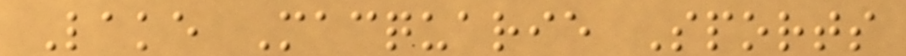Lake Macquarie Sports
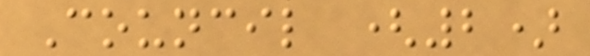Council (2)
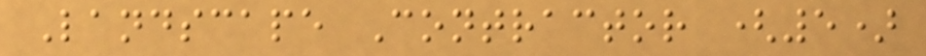Landscape Contractor (5)
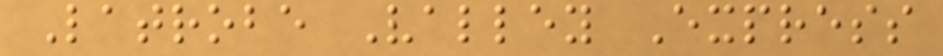Latrobe Valley Express
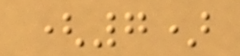(7)
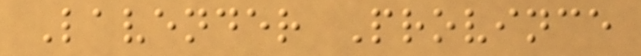Lavender Province
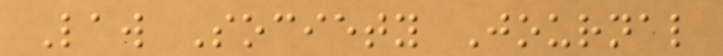Law Society Journal
